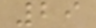29
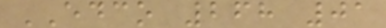EDCO 268 01
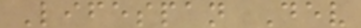Lifespan Dev
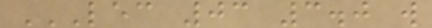LEC 03 3.0 W
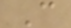C
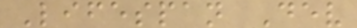Lifespan Dev
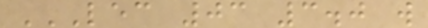LEC 03 3.0 W
